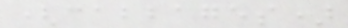(cabbages)
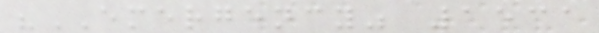"EMERGENCY" 1531
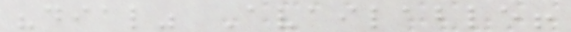"dial" Available!
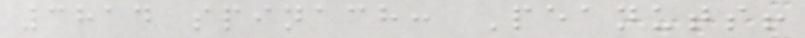3814 spinach: Peanuts!
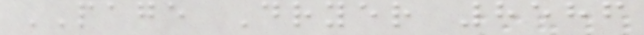PAGE Dryer 8586
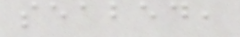seabed,
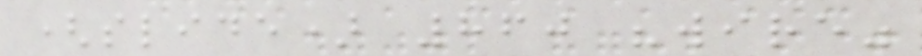(slide) 860 "wire"
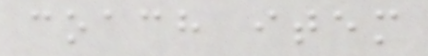coach item
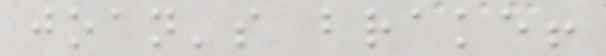joan's brake!
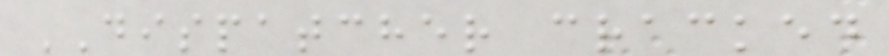DISPATCHER cracked
